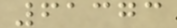61373
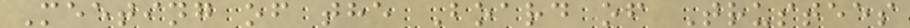Meeting of the Board of Trustees
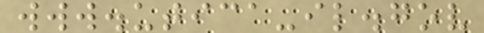www.utica-il.gov
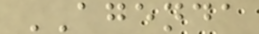AGENDA
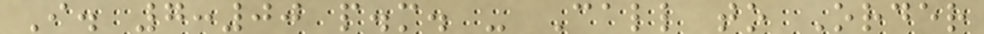I. 7:00 p.m. - Call to Order
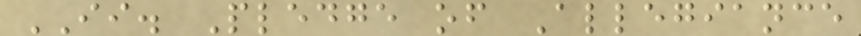II. Pledge of Allegiance
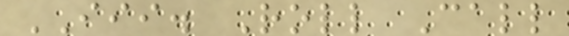III. Roll Call
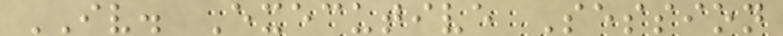IV. Executive Session
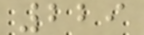229
